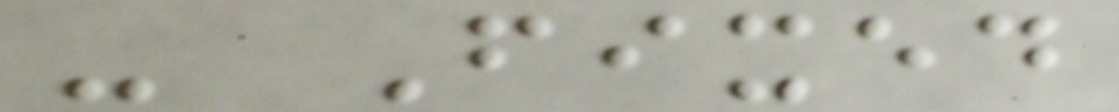- Fixed
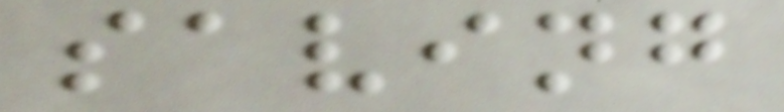saving
